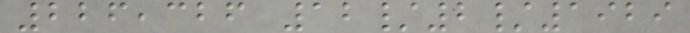226,326 12/2/1929
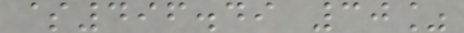$496.49 30%
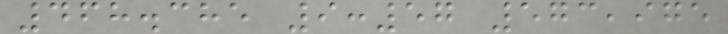468.385 9:57 573,975
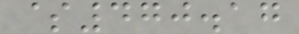$470.17
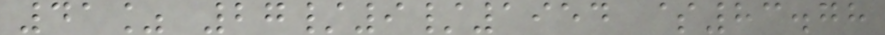41% 27/9/1954 $83.78
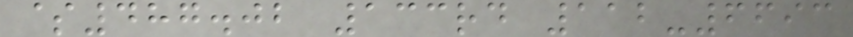$487.02 133rd 112-6693
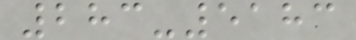283-5183
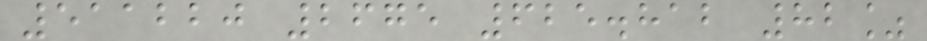511220 2675 625.812 82%
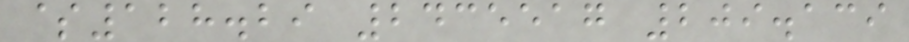$128.29 2435517 209.139
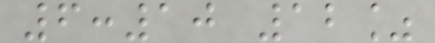6:10 12%
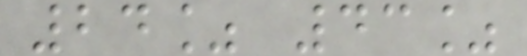24% 43%
